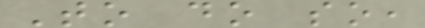To do so,
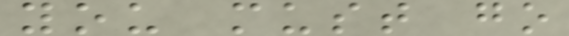you must go
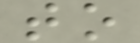to
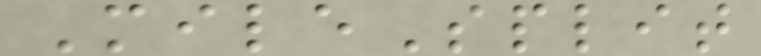MileSplit
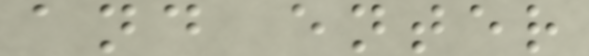and enter
